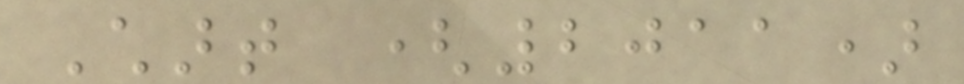Chart (2011)
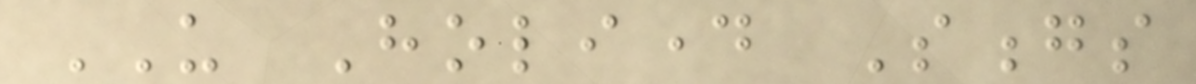US Holiday Songs
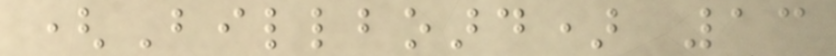(Billboard) 13
